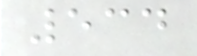534
